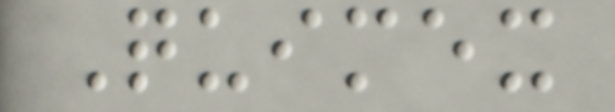Quimex
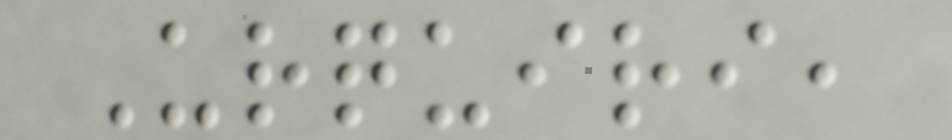Urquiri,
